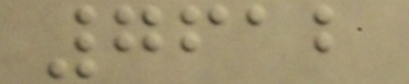7612
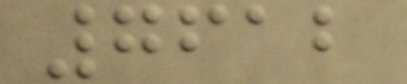7612
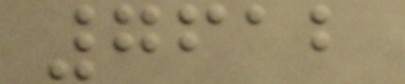7612
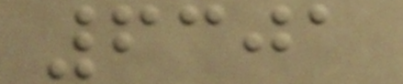6301
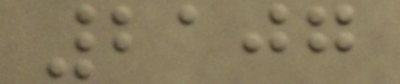2107
